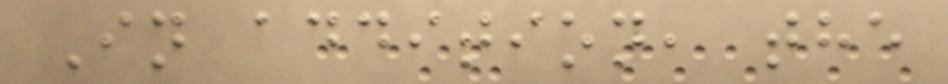In addition, the
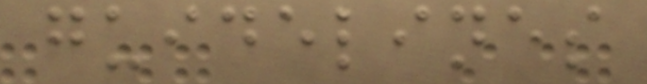guidelines
